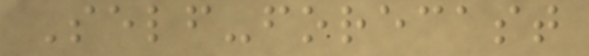Self-forecast
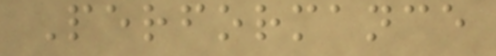Performance
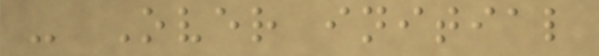- Over initial
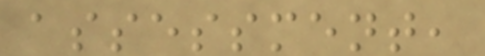assessment,
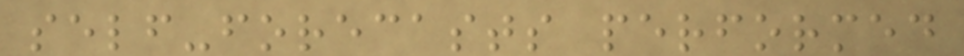self-forecasts performed
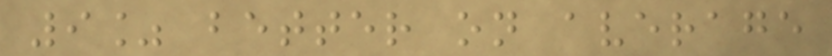9% better on average
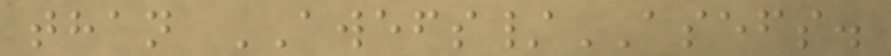than AWEFS/ASEFS.
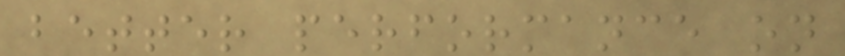better performance on
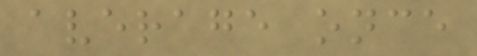average once
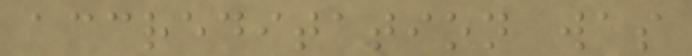accreditation was
